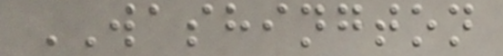WASHINGTON
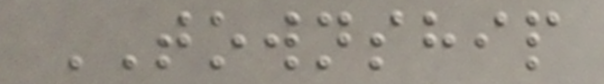TOWNSHIP
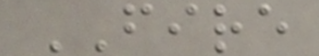FIRE
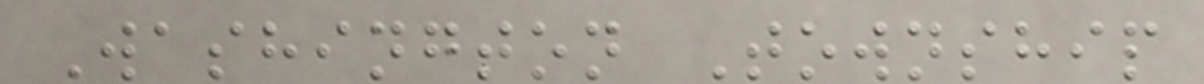Washington Township
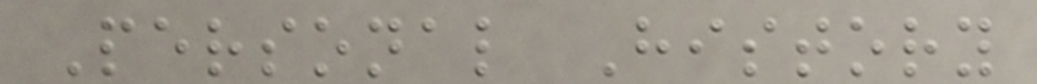Personal History
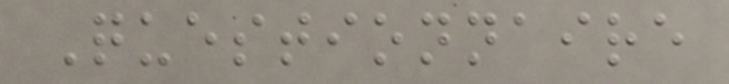Questionnaire
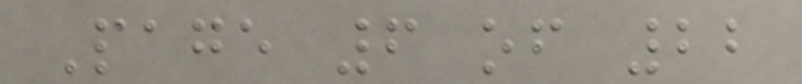Page 6 of 22
